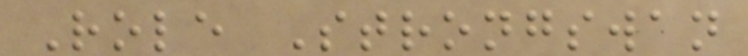Role Strongswan
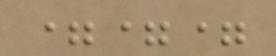===
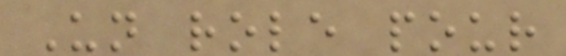Un role pour
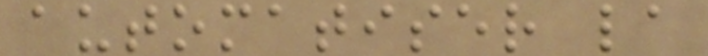automatiser la
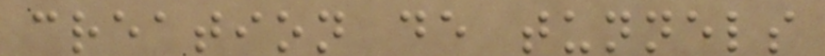creation de tunnels
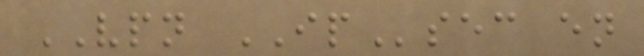VPN IPsec en
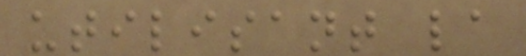utilisant la
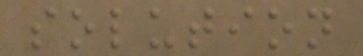solution
